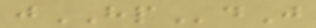jHPdJ
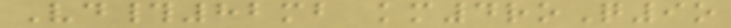Vd#82mb km4roQ9o
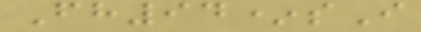Fh94*sI
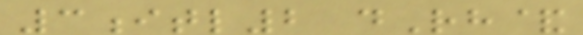3itl2 dRh&
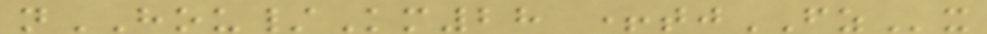nHOU/Km28 +tjFZx
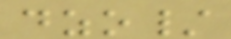dzo/
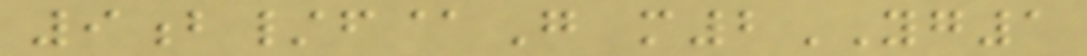9b/f@G m2YG1
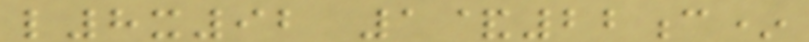l8x92 1&22c*
